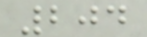204
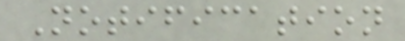Notification
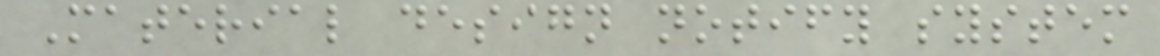Material design notify system
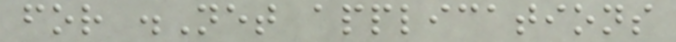for .Net applications
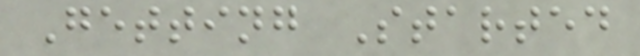Getting Started
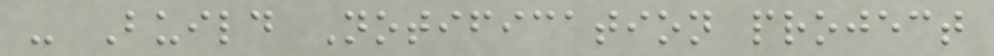- Build Notification project
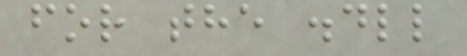for the .dll
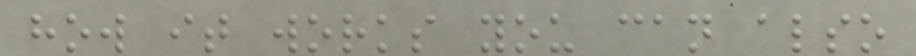how it works you can also
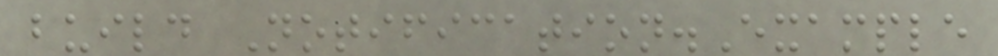build Notification.Example
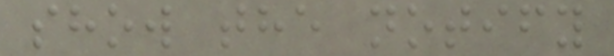show the notify
